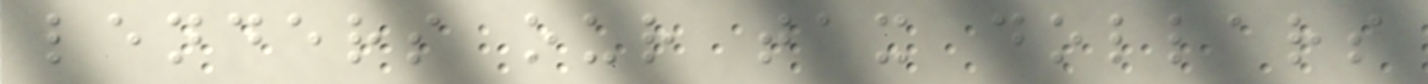lenders our tax dollars
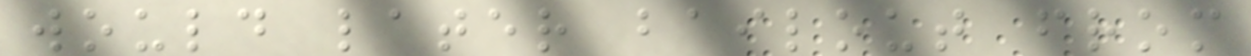would later bailout from
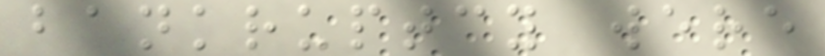bankruptcy were
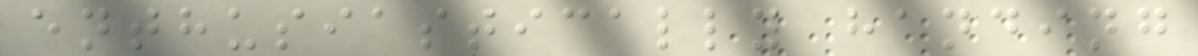enthusiastically handing
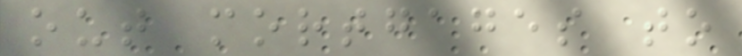out mortgages to
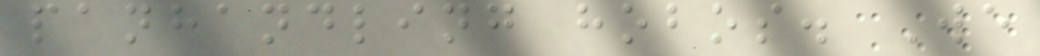panhandling hobos. We
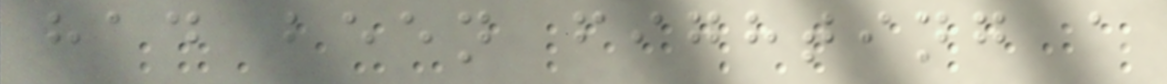had been fighting a
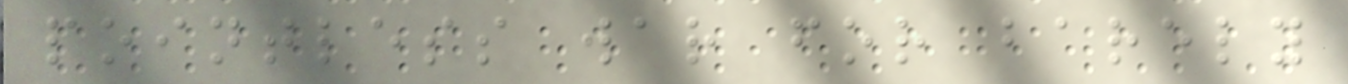pointless war for barely
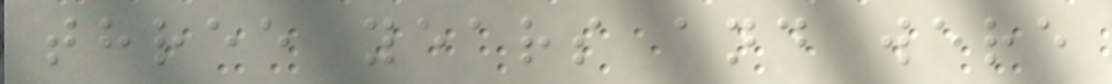three years and were
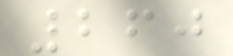260
